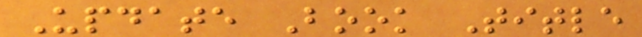Update Book Title
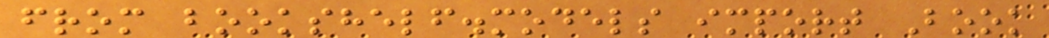from bookshelf.models import Book
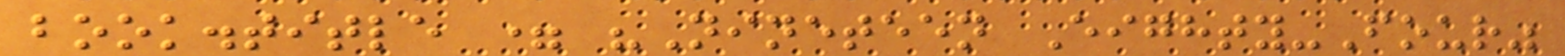book.title = "Nineteen Eighty-Four"
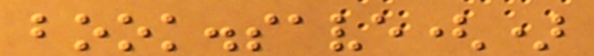book.save()
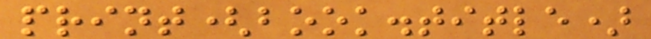print(book.title)
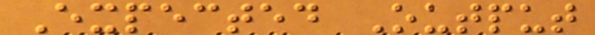Expected Output
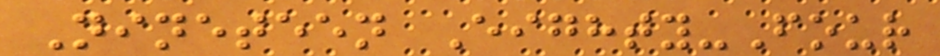Nineteen Eighty-Four
